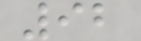92
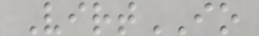VirtIO
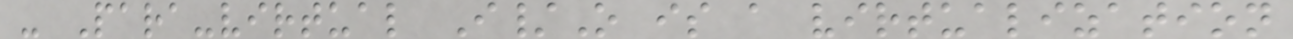- Para-virtual I/O is a virtualization
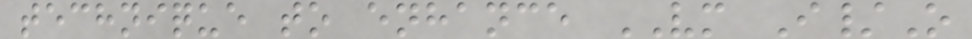technique to enhance VM I/O
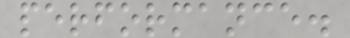performance.
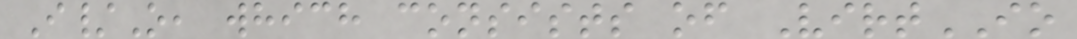I/O, which consists of VirtIO
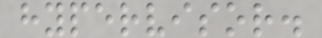hypervisor.
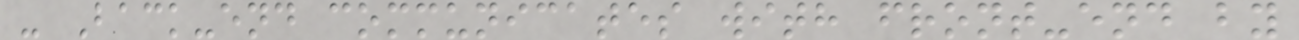- Back-end communicates with front-end by
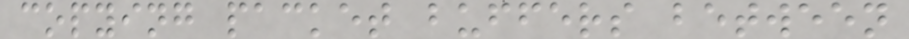copying packet buffers between
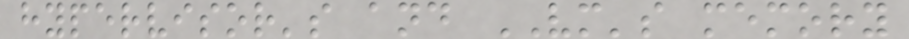hypervisor's and VM's memory
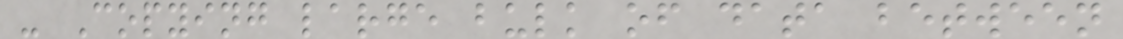- Copying large bulk of data between
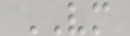VM
